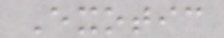Exotic
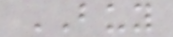BUY
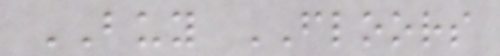BUY FLOORS
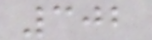302
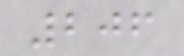206
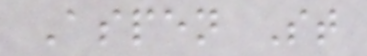Aspen St
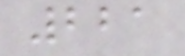221
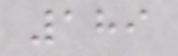189
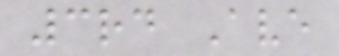3rd Ave
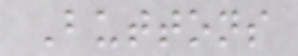Buttons
